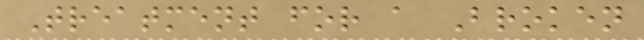Treatment for a Broken
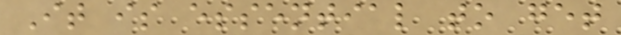It is essential to get
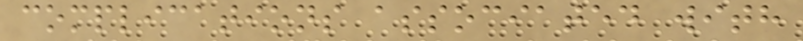complications associated with
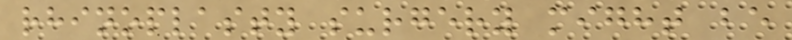rhinoplasty surgery might be
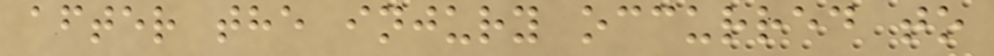after the injury occurred to
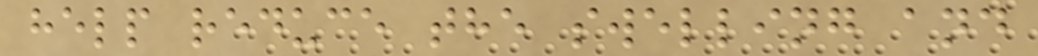help reduce the swelling and
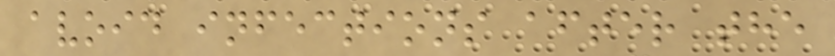avoid infections after the
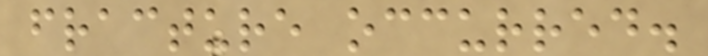fracture occurred.
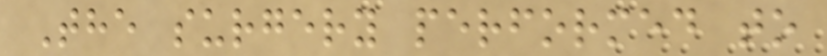The surgery performed to
